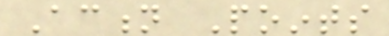Action Points
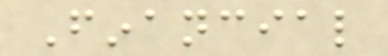Financial
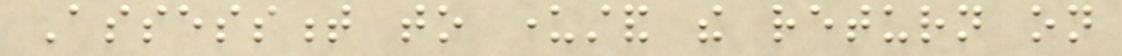Assessment to understand the return on
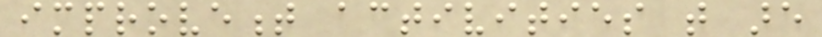improvement activities that are
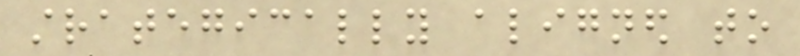strategically aligned to
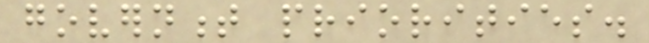government priorities.
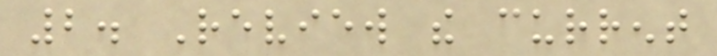2. Review the current
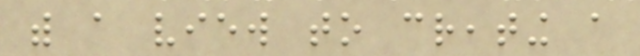with a view to creating a
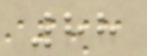88
